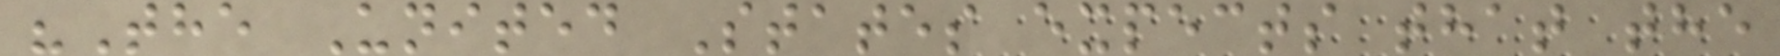"The United States expects that the
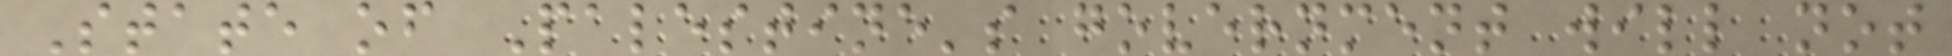State of Palestine's government will not
